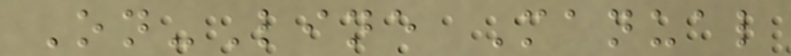On-Line Manual
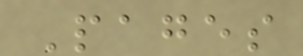Pages
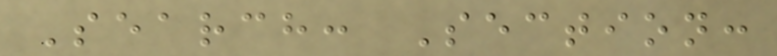Search: Section:
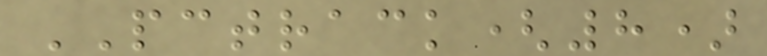PCTRACK(8)
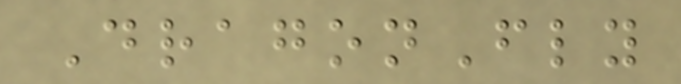DragonFly
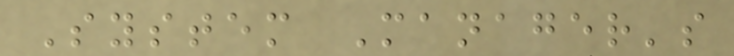System Manager's
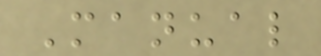Manual
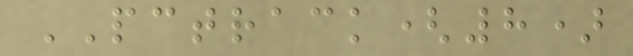PCTRACK(8)
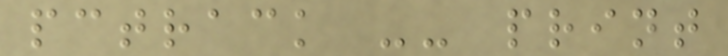pctrack -- print
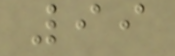99
